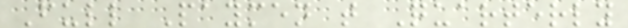Full Paymen t Quarterly
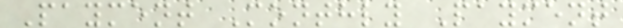Payment Monthly Payment
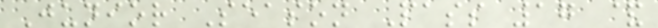Junior Season Pass 17 &
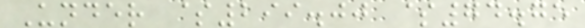Under $299.00 $74.75
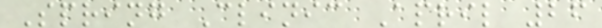Spring Clinic April 26
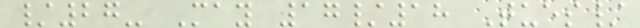/27- May 17/18 Tues/
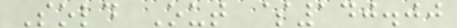Sold Out $140.00
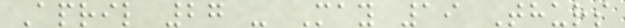April 27 - May 19 Thurs
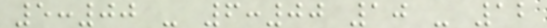5:00 - 6:00 10 - 12
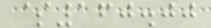$160.00
